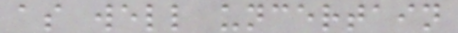as well uncertain
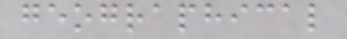geographical
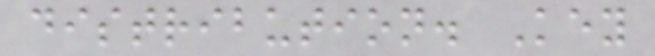distribution. Key
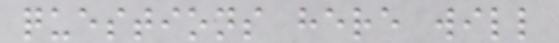questions here will
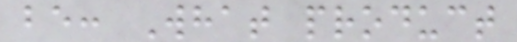be: What product
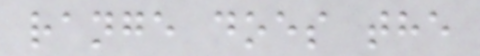range does the
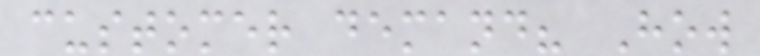customer demand? How
